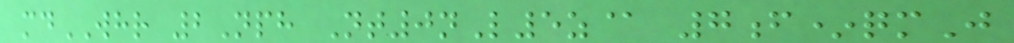mdWHR 2Nph Nt0nL5z@ 7f*qmJ
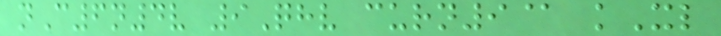nC6n4v 9Qhv curn9@ kXl
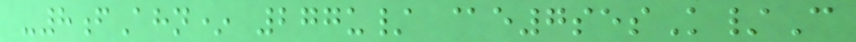-8fAhn* 277u/ @e7sesK/C
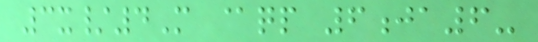3x/4M @qp 6ja6-
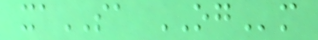xaSA OGm
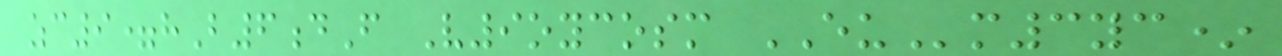zc9=hB6dF V9oycosm EUm3yc*
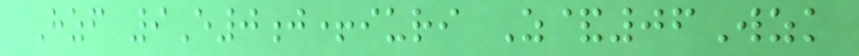Hzf 9E0j+iuri Z&06Wzk
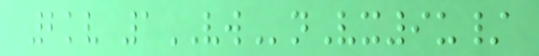2kv 1VWnVx9u/
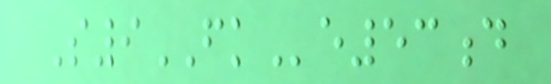S9FKe53d
